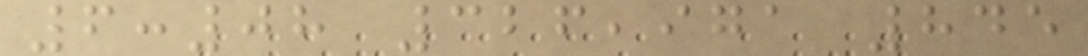6:08 326,971 845
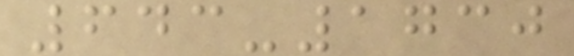643-1730
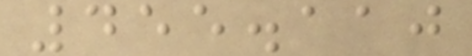455.110
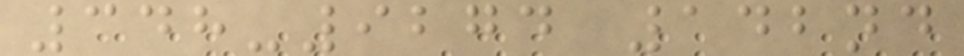348-9274 142nd
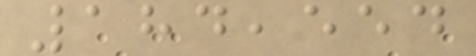184,554
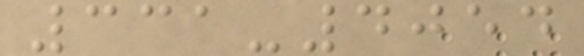331-4054
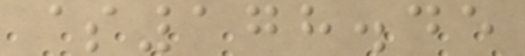$178.45
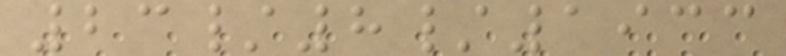23/8/1933
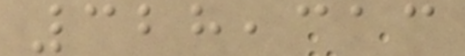328,313
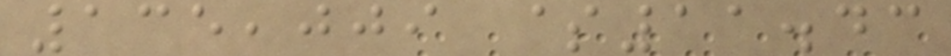135,009 $11.43
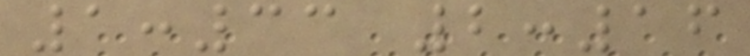1:33 2:16
